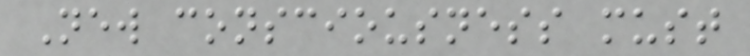New consciousness must
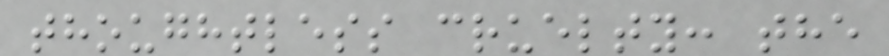thoughtless cruelty: the
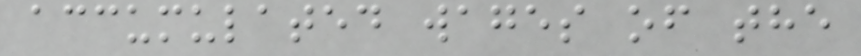accumulated wages of the
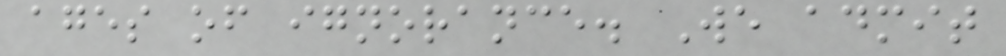ages of ignorance. We admit
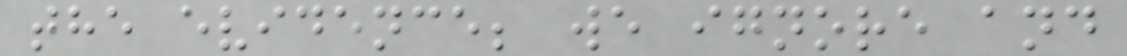the evidence; we ignore and
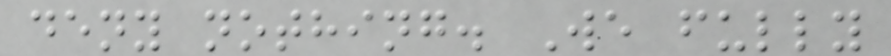deny nothing. We fully
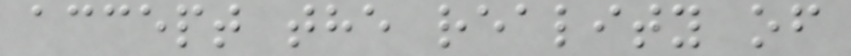accept the reality of
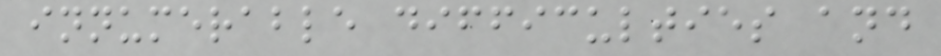innumerable difficulties and
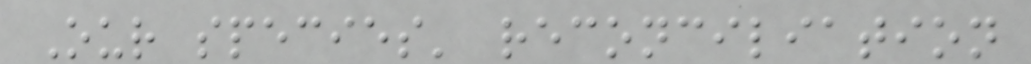Our species' reconciliation
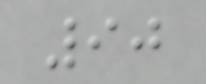90
